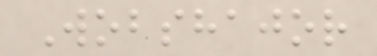Wobshajor
